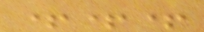+++
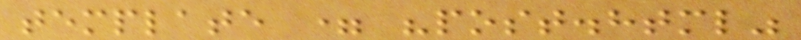template = "post.html"
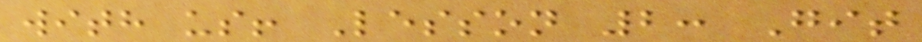with us! Lesson 2: Git
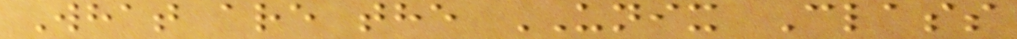What are the UNIX Class
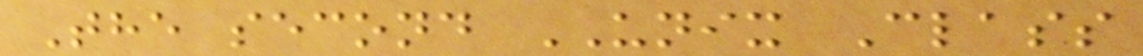The second UNIX Class
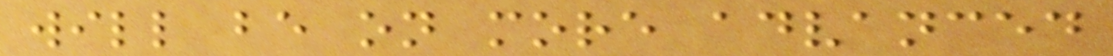will be on more advanced
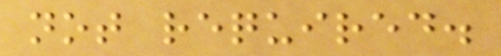not required.
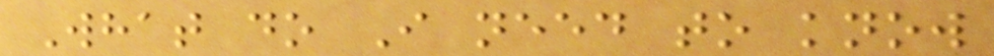What do I need to know
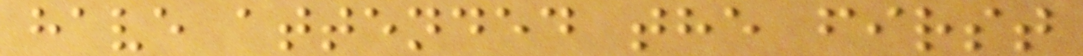have attended the first
